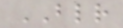BLR
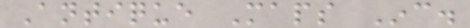Antique Maps Inc.
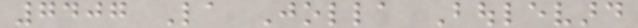7407 La Jolla Boulevard
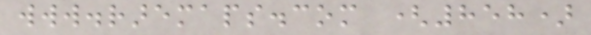www.raremaps.com (858)
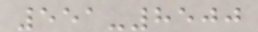551-8500
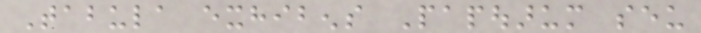Tabula exhibens Papouarum seu
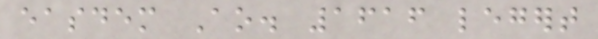easdem Ao. 1616 legert
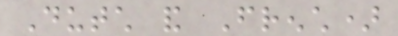Dutch and French)
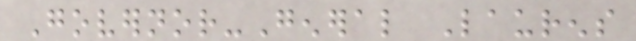Governor-General Laurens
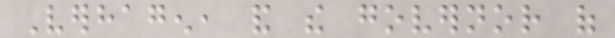Verhagen, and the governor of
